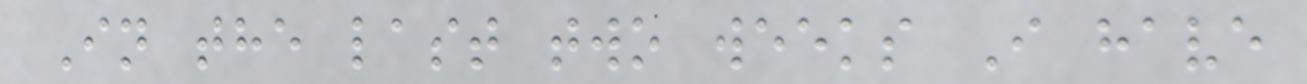In the last two weeks I have
